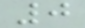0
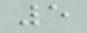5
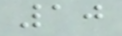10
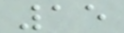15
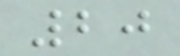20
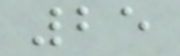25
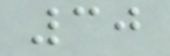30
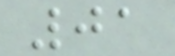01
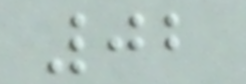02
